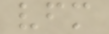vfm
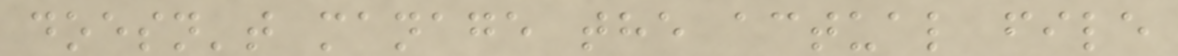doesn't manage the actual file
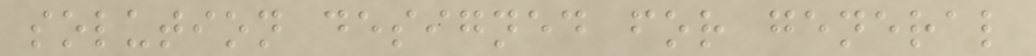solution designed for general
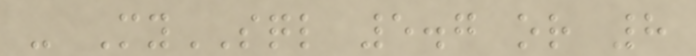- MySQL 5.7 or 8
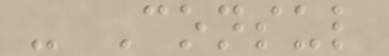- Consul
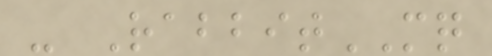- RabbitMQ
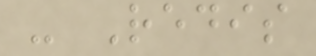- Redis
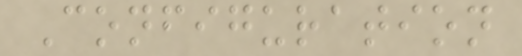Configuration
